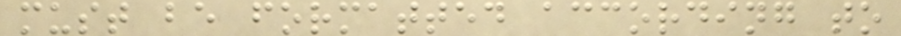must be formatted according to
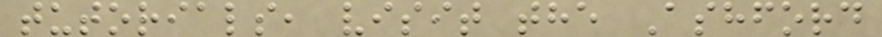tutorials, visit the Ashford
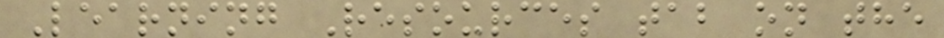Learning Resources tab on the
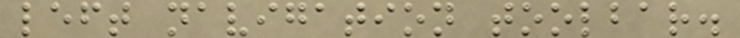left navigation toolbar.
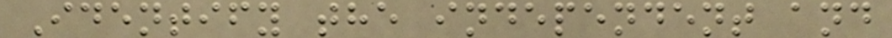Identify the independent and
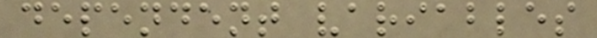dependent variables
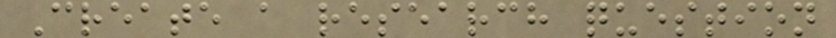Create a research question
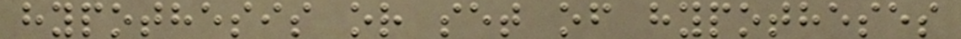hypothesis or set of hypotheses
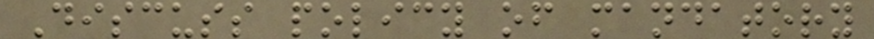Discuss policy of mandatory
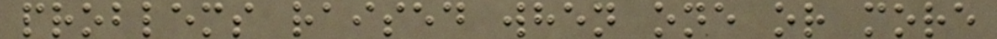problems raised when one or more
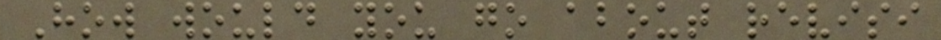How would you go about revisi
